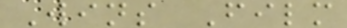Wins Film
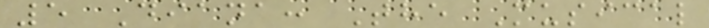5 Diana: The Musical
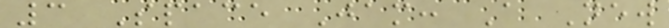3 Space Jam: A New
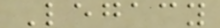Legacy
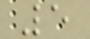5
